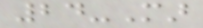24-Mar
